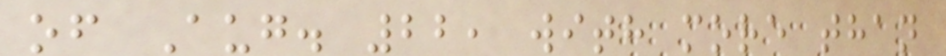of Aug. 22, with more than
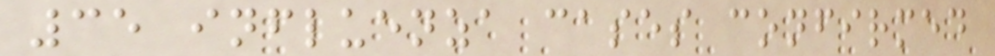35 influenza cases confirmed
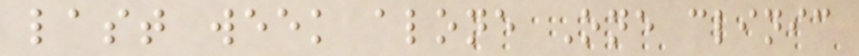last week alone One clinic
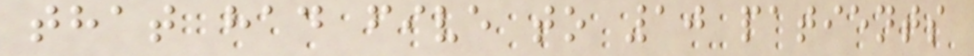that had five to 10 patients
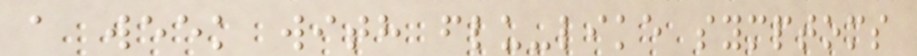a week with flu-like symptoms
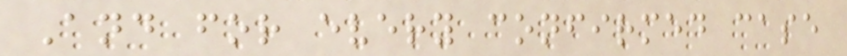And for every confirmed case
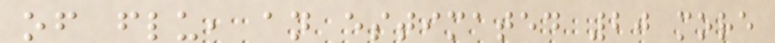of flu, an estimated 20 more
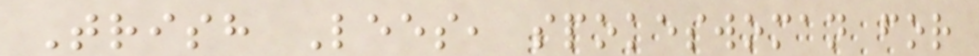Trish Lees, spokeswoman for
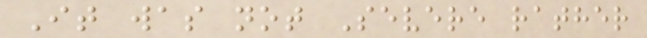It was not Severe rather
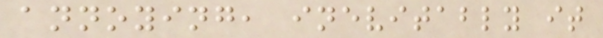annoying, inevitably it
